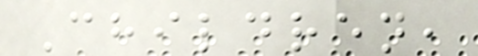Children,
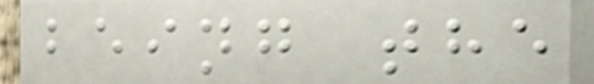being the
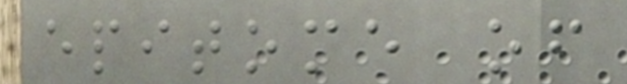epitome of
